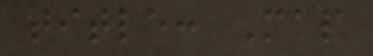title: Map
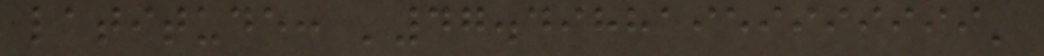latitude: '47.49881959999999'
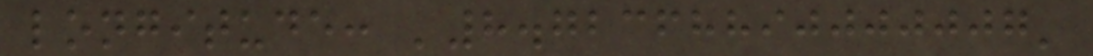longitude: '8.72368890000007'
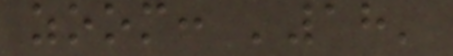zoom: '18'
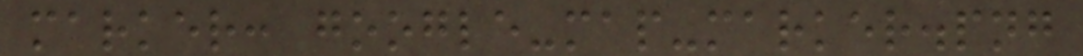marker: google-map-marker.png
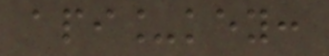api_key:
